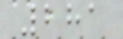281
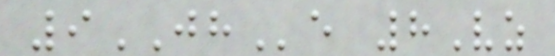9JHe 8Vz
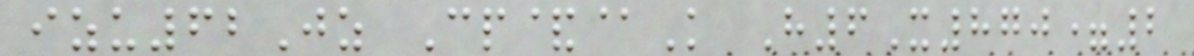izu62Jz Cp&@K H6X870=2
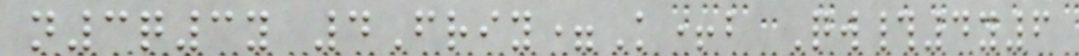n3q3y 4Friy=K+b Qw#4y6
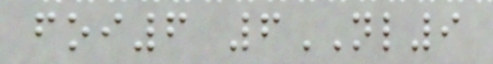foi6 6NL9
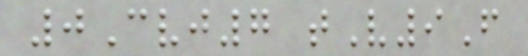0Cvj7 tV9F
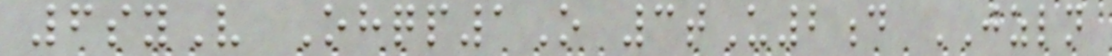6syV Ohqp1O 3tU2d JZLN
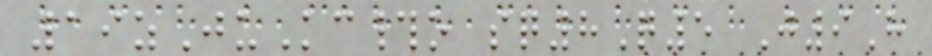19zJuKc#o sq8Q5 J9H
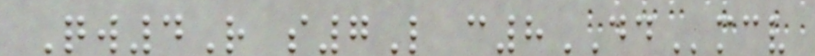Qw4R s7L c8DDmcv
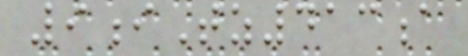9iTz413a
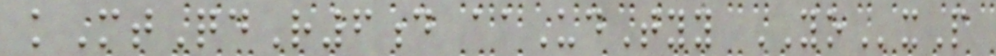kMtQdR6d aaUdTyy YOxP
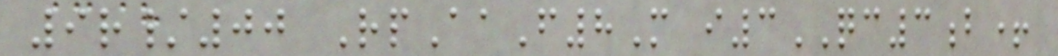9r/00 RpAaF8M i3QC3b+
